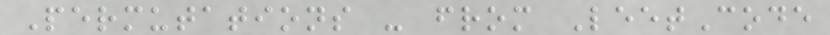Permutations - from LeetCode
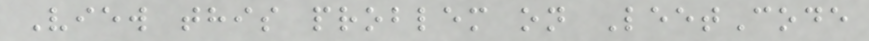View this problem on LeetCode
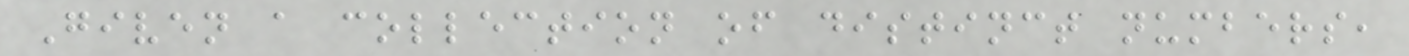Given a collection of distinct numbers,
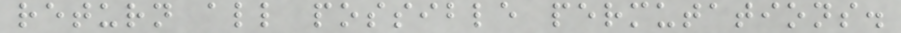return all possible permutations.
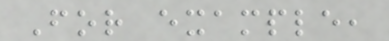For example,
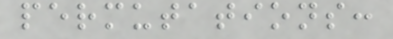permutations:
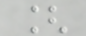[
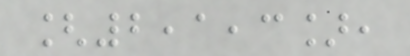[2,1,3],
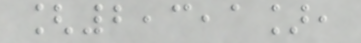[2,3,1],
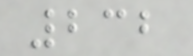232
